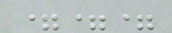===
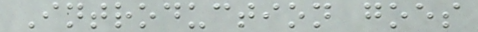Introduction goes
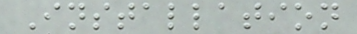Installation
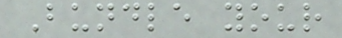Bundle your
